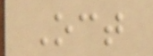Oct
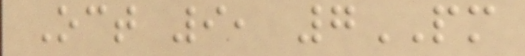Oct 9, 7PM
